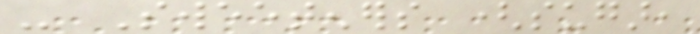- Sweeteners (sugar,
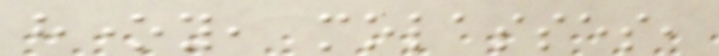honey, molasses,
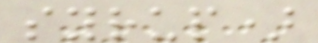syrup)
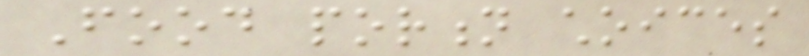Food portion choices
